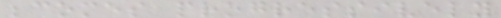becomes progressively
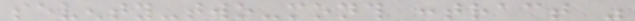seventy-two-month contract was
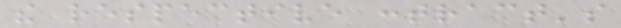the respective contract's
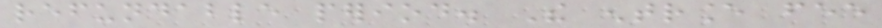refundable period. The entrance fee
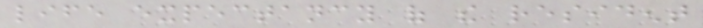life expectancy of the resident
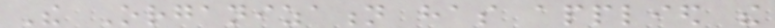The Organization has applied the
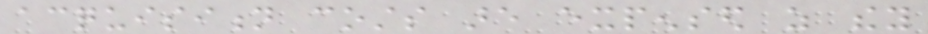acquisition costs are expensed as they
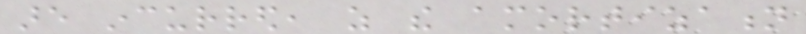are incurred, as the amortization
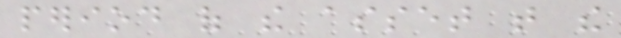period of the asset that the
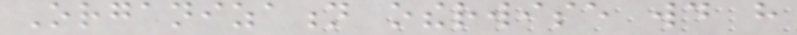Organization otherwise would have
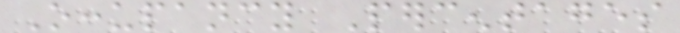Occupancy Percentages
